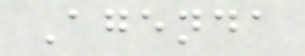Agenda
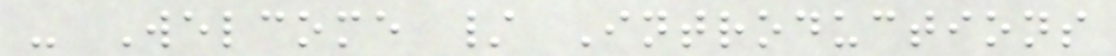- Welcome / Introductions
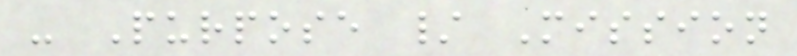- Purpose / Mission
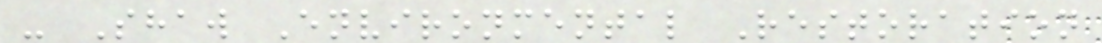- Shaw Environmental Restoration
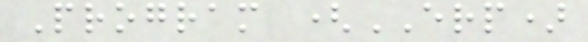Program (ERP)
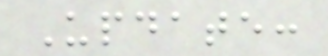Update:
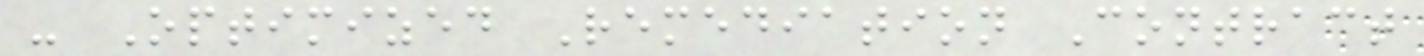- Optimized Remediation Contract
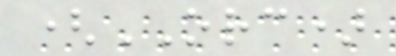(ORC)
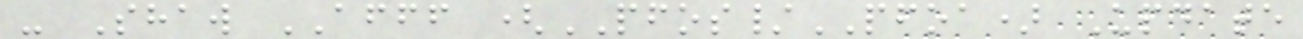- Shaw AFFF (PFOS/PFOA) Update
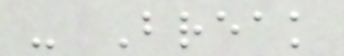- Break
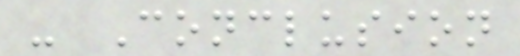- Conclusion
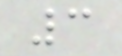3
